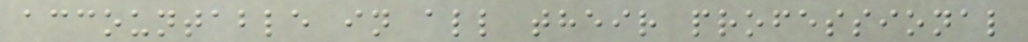accountable in all their professional
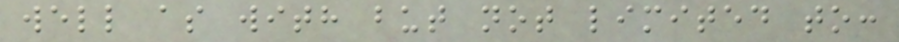well as with but not limited to:
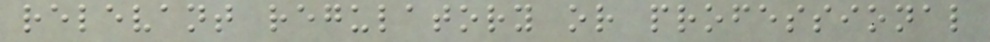relevant regulatory or professional
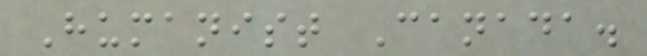Humanist Canada.
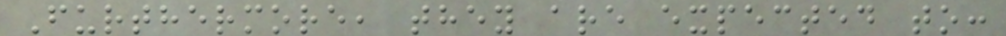Furthermore, they are expected to:
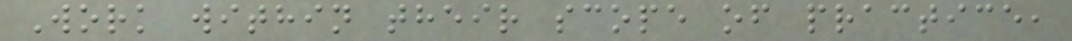Work within their scope of practice,
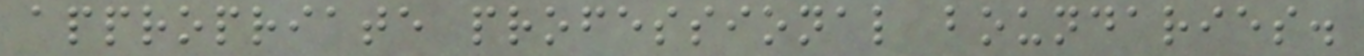appropriate professional boundaries.
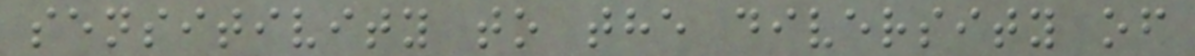sensitivity to the diversity of
